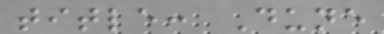title: Dune
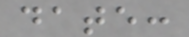date:
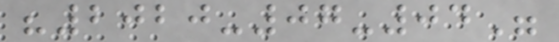"2020-07-04"
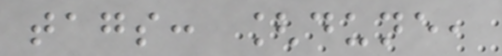tags: [dune,
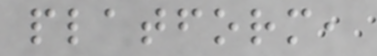platform,
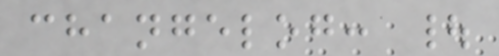changelog: |
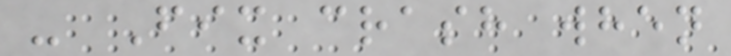- Fix crash when
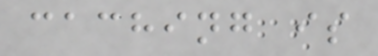caching is
